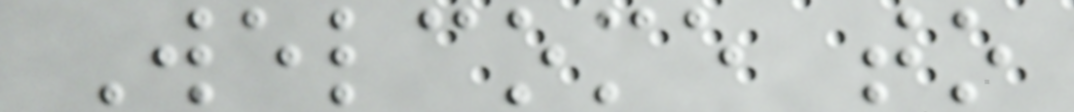Welcome to
